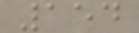154
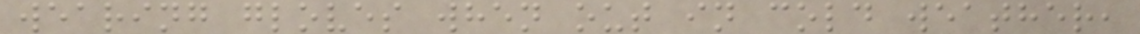wearing gloves when out in cold weather,
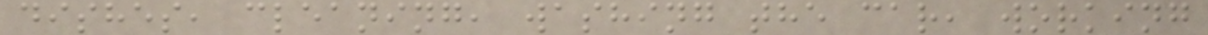dishes, cleaning, washing the car, working
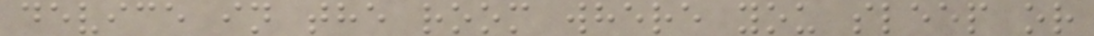device in the room where you sleep or
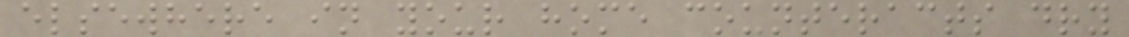elsewhere in your home counteracts dry
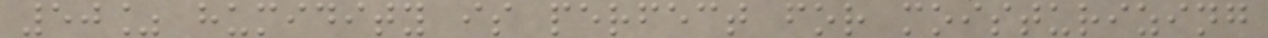50% humidity is perfect for moisturizing
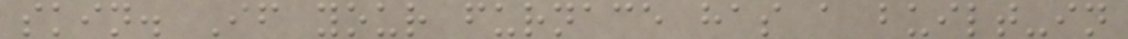skin. If your furnace has a built-in
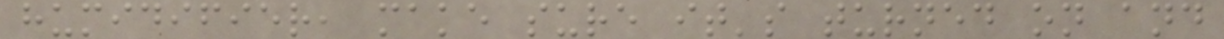humidifier, make sure it's turned on and
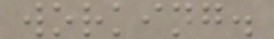working.
